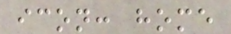icon: home
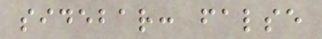sidebar: false
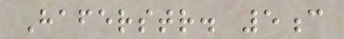Haferstr. 5c
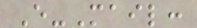E-Mail:
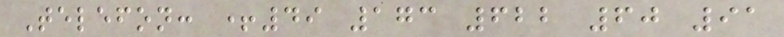Telefon: +49 173 622 60 91
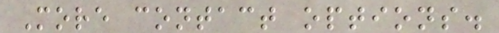More contact options.
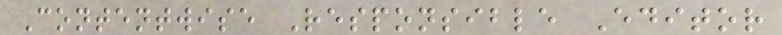Contentwise Responsible Editor
